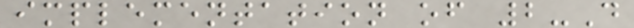implementation of 2-D
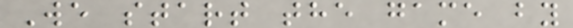We start the game by
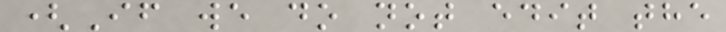(If we do not edit the
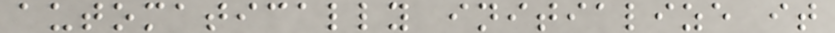automatically initialize it
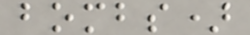bombs)
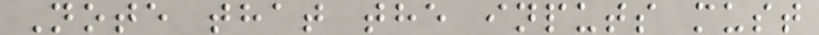Note that the inputs must
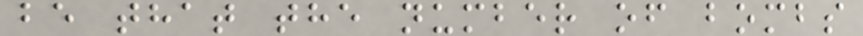be that the number of bombs
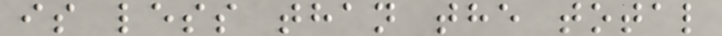is less than the total
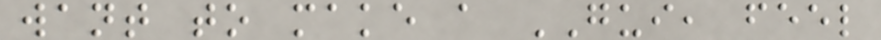want to make a GUI, feel
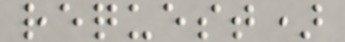request)
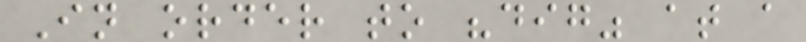In order to "dig" at a
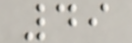49
